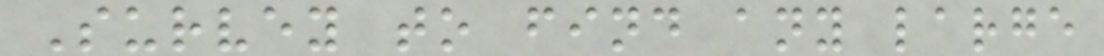Survey to find any large
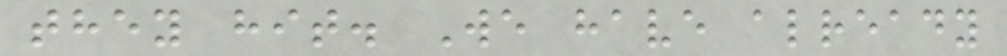they hit. We have already
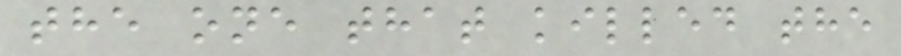the one that killed the
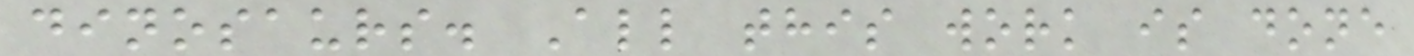dinosaurs. All this work is done
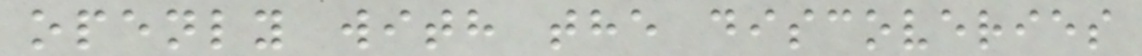openly with the discoveries
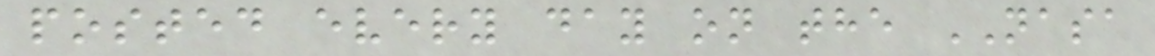posted every day on the NASA
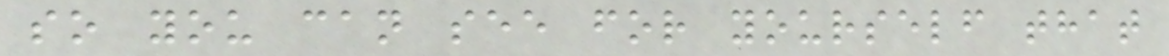so you can see for yourself that
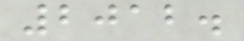2012.
